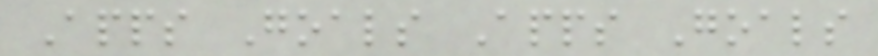Apps Goals Apps Goals
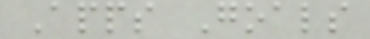Apps Goals
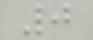0
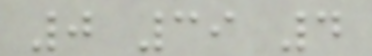0 39 4
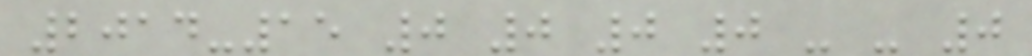2014-15 0 0 0 0 - - 0
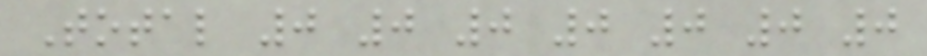Total 0 0 0 0 0 0 0
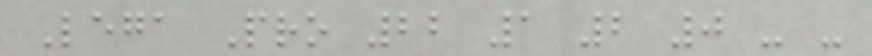Lega Pro 22 1 2 0 - -
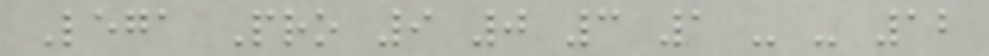Lega Pro 9 0 3 1 - - 12
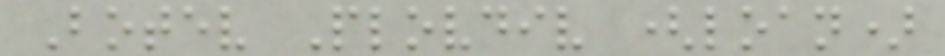Botev Plovdiv (loan)
